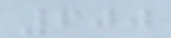600
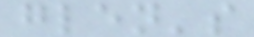glen's
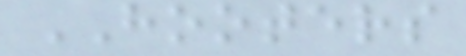HOOTERS
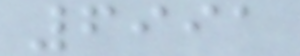6991
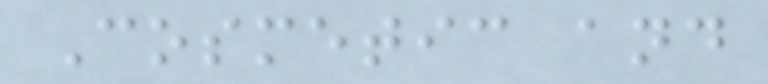Cosmetic and
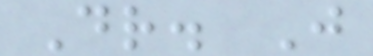Dr. J
